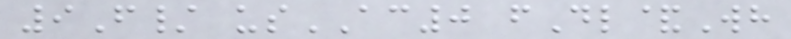9F/ usAC0 fDl&Wh
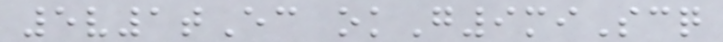5v1tEc okG9miScq
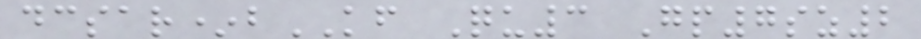dcsar*bKF Qu3 Gp7sz2
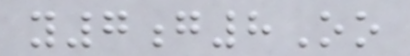y7g8Oo
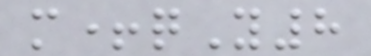m+qY8
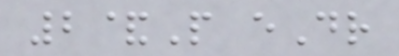2&P eDr
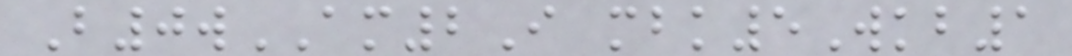B0wAM2I mbk5Wkb1
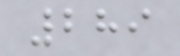289
